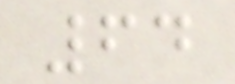64
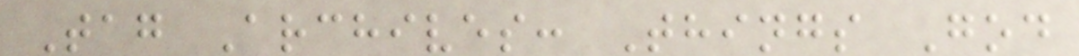Tag Archives: Things God
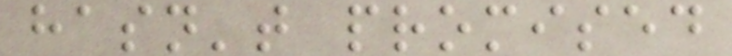hasn't promised
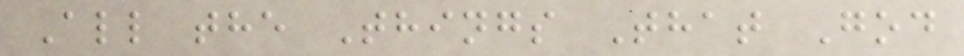All the Things That God
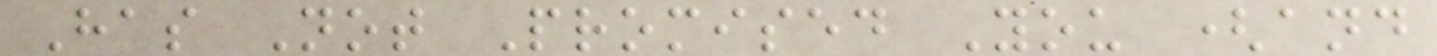Has Not Promised You (and
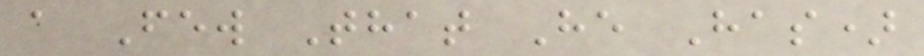a Few That He Has)
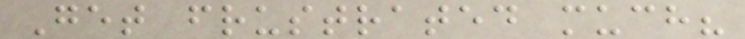Get frustrated much?
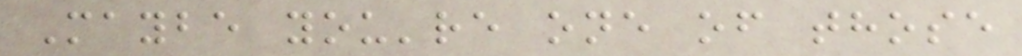Maybe you're one of those
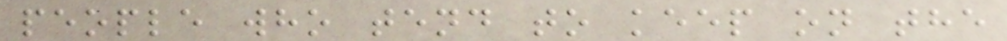people who tend to keep on the
